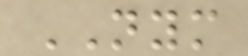NYM
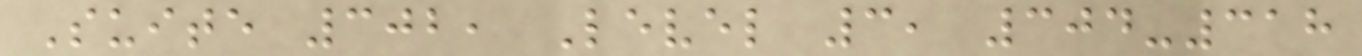Suite 302, Level 3, 304-318
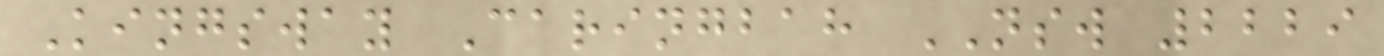Kingsway Caringbah NSW 2229
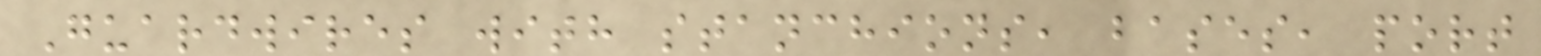Guardwires with stanchions, bases, port
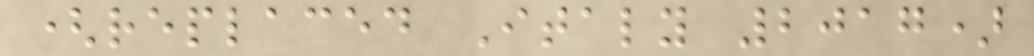(replaced Italy 2017)
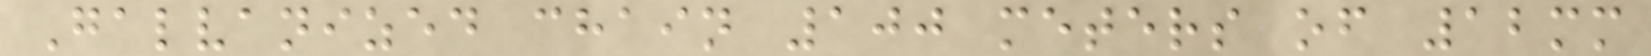Galvanized chain 100 meters of 12mm
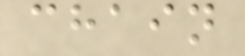chain
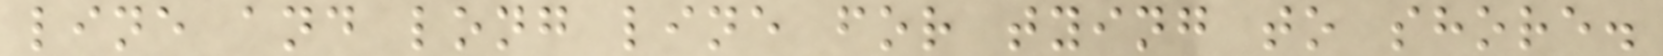line and long line for tying to shore.
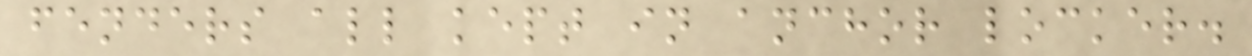fenders all kept in anchor locker.
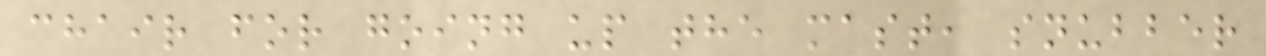chair for going up the mast, snubber
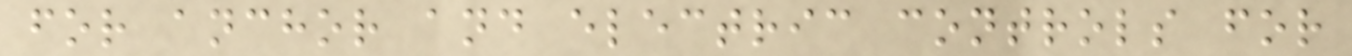for anchor and electric controls for
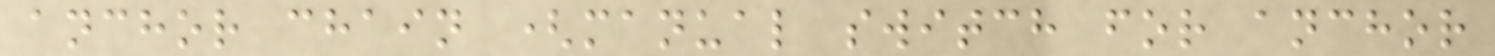anchor chain (manual switch for anchor
